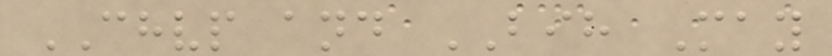CHVP and BIH May
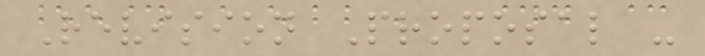Revision Proposal -
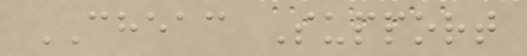CHEAC Support
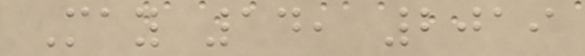May 14, 2019
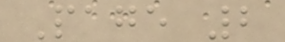Page 2
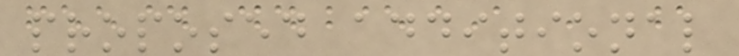proposed additional
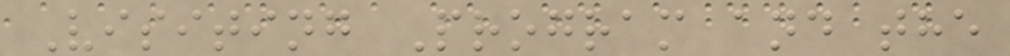Visiting Program and the
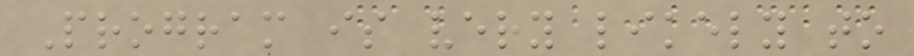Program is very likely to
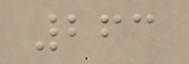263
